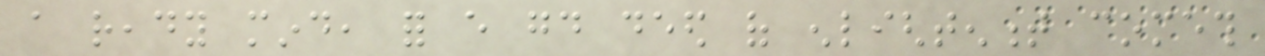a ready mind, for every good deed of enlightenment cometh
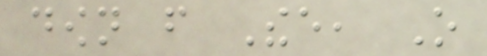down from Thee, O
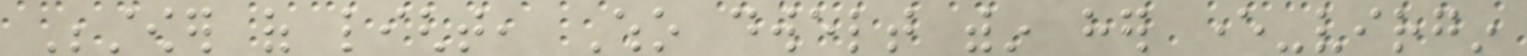Bestower of light, Who dwelt within her ever-virgin
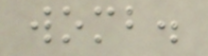womb.
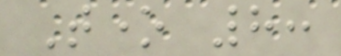Tone 8:
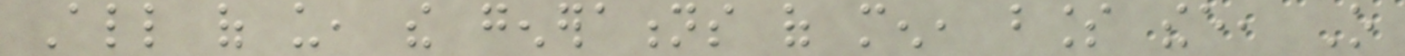All of us, the generations of men, bless thee, O
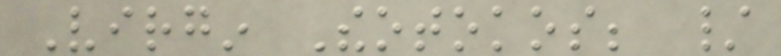Virgin Theotokos; /
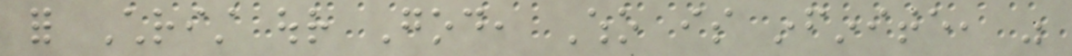for Christ our God, Who is infinite, was
